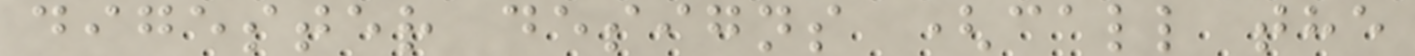digester designs (call the
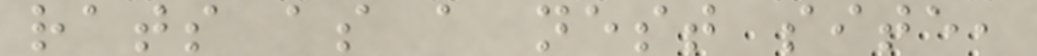rats as a nest site,
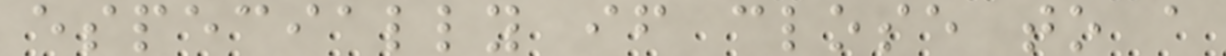especially if close to a
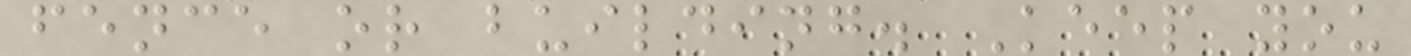fence or building. Keep you
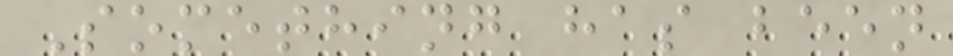Something has been
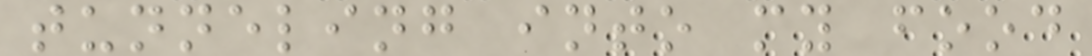tunneling into my food
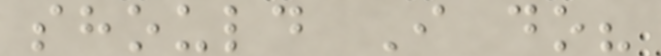should I do?
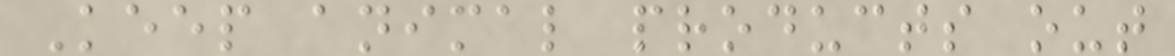Keep animal products out
